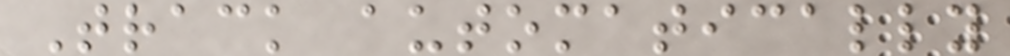Track automatically
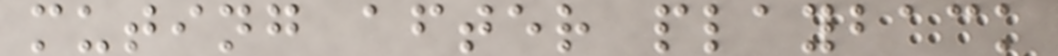muting after playback
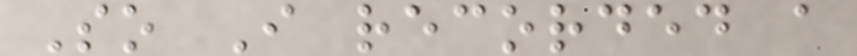So I recorded a
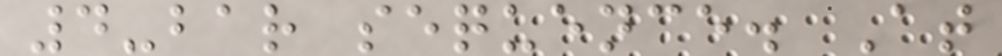4-bar sequence. At
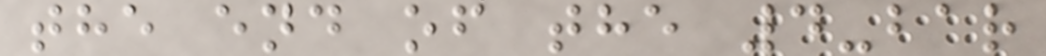the end of the 4-bar
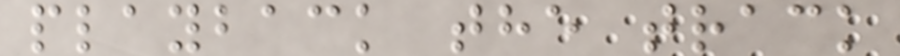playback the track
